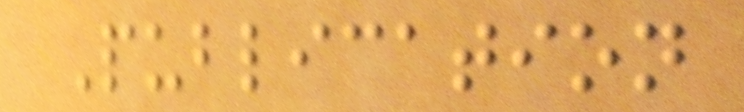Publication
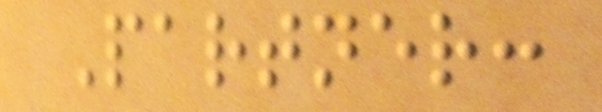Partner:
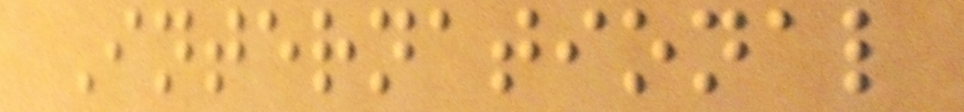International
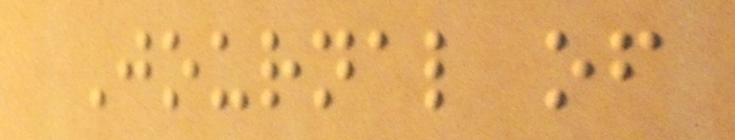Journal of
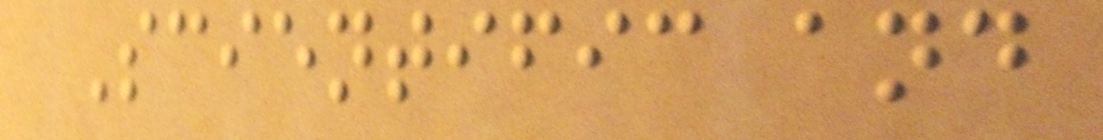Scientific and
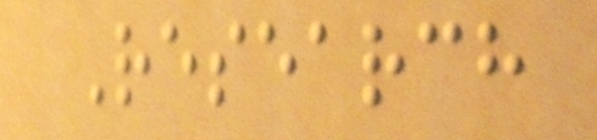Research
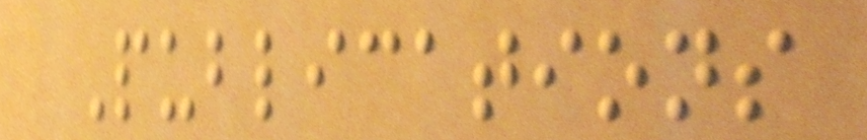Publications
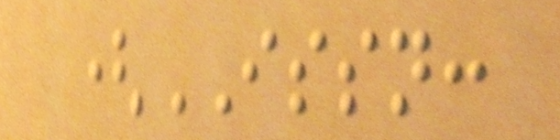(ISSN:
